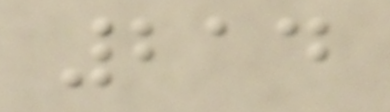214
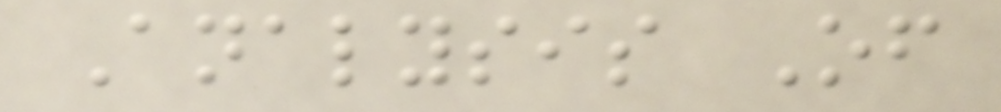Analysis Of
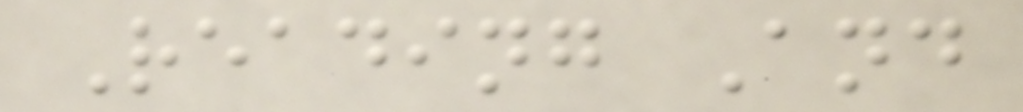Reading And
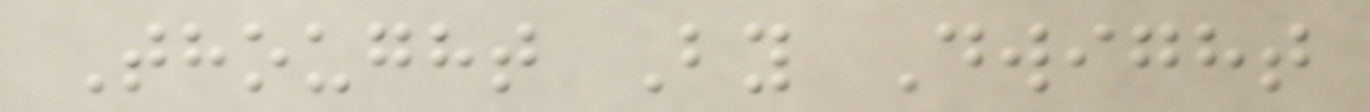Thought By Dwight
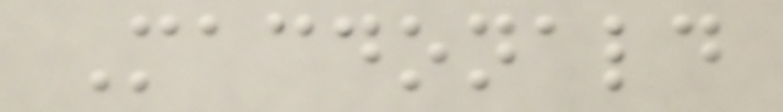Macdonald
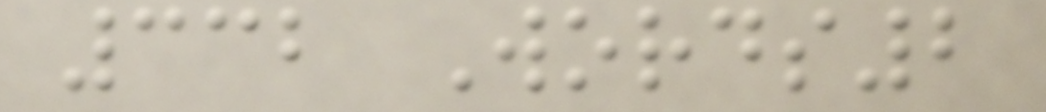332 Words2
